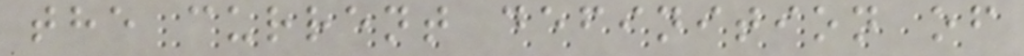the current definition of
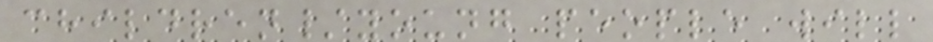children/young people will
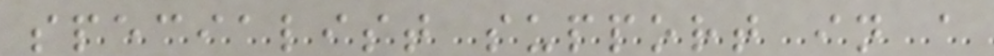specialist support in a
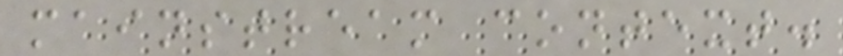mainstream context.
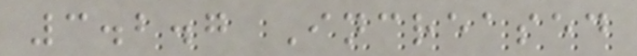3.2.7 Increased
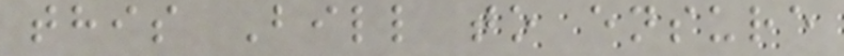this Bill to ensure
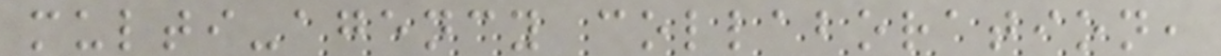multi-agency collaboration,
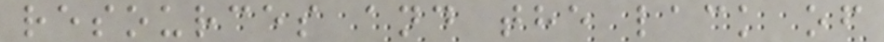resources and the lack of
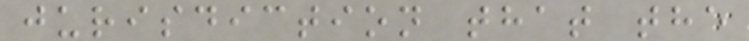jurisdiction that the
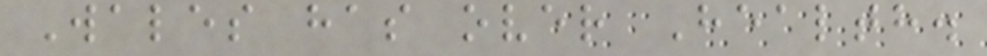Wales has over Health.
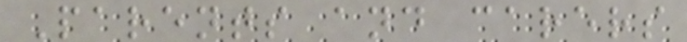Parents and carers
